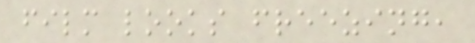film looks freezing,
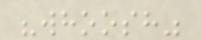"whoosh"
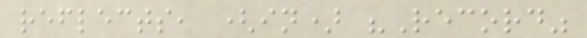reflects, (in) "Record"
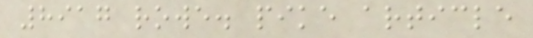8917 rowe. pike article
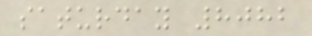saturday 8082
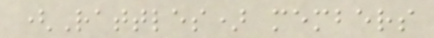(Rattles) members
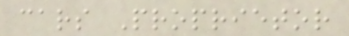cars Proprietor
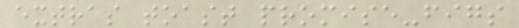extras toast promise-figs
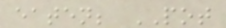eaten; POT
